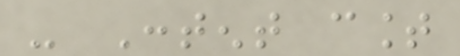- Content count
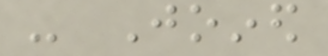- Joined
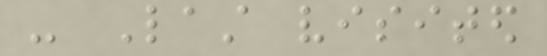- Last visited
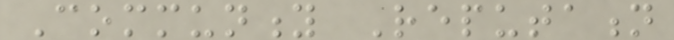Community Reputation
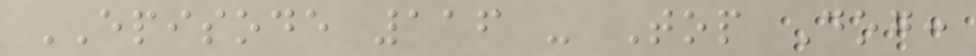EPISODE 116 - Top Dog:
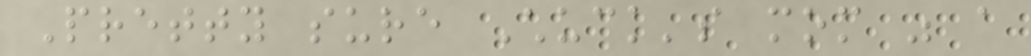Pretty sure Chuck's mom was a
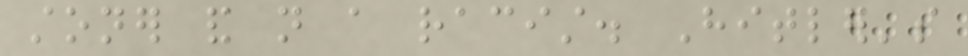stoner and not a racist. Hitler's
